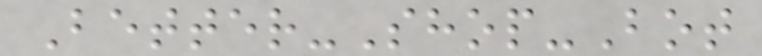Better-Shop-Bot
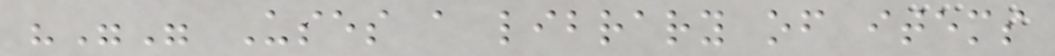""" Uses a library of items
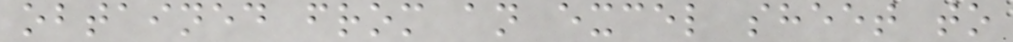obtained from an excel sheet to
